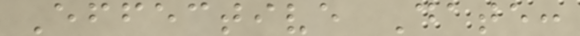Effective Date:
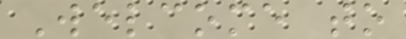Welcome to
